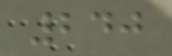240
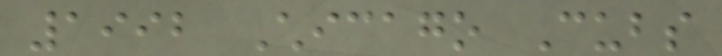1992 Chicago Cubs
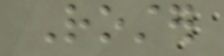Roster
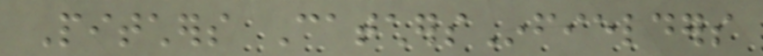Pitchers CatchersInfielders
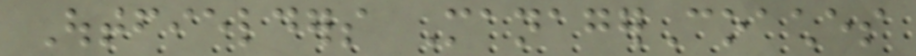Outfielders ManagerCoaches
